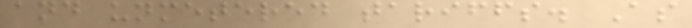and unmetered tariffs. As
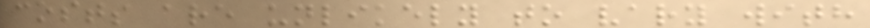costs are unlikely to vary with
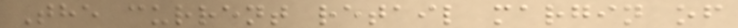The current retail margin of
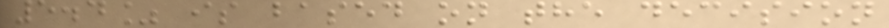5.4% is based on the decision
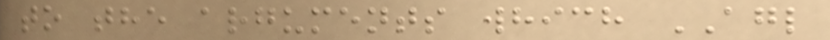to the arguments which AGL
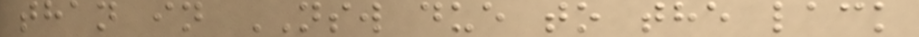than in NSW due to the lack
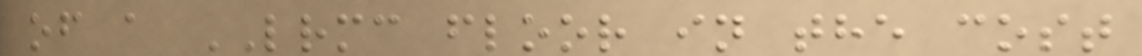of a LRMC floor in the cost
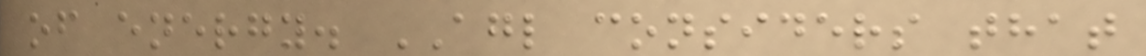of energy. AGL considers that
